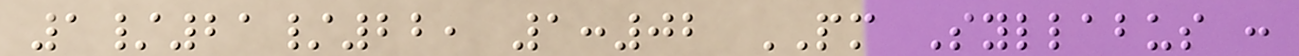1/21/22, 1:02 PM Syllabus :
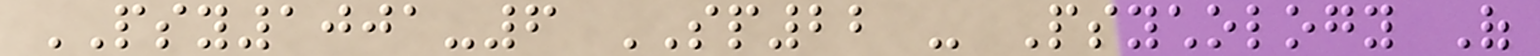PSY1001-6 SP22 - Psychology Of
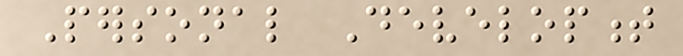Personal Development
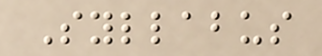Syllabus
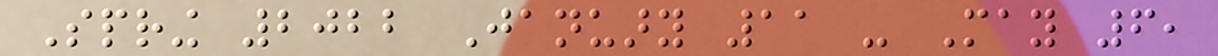Spring 2022 January 11 - May 6,
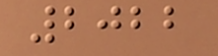2022
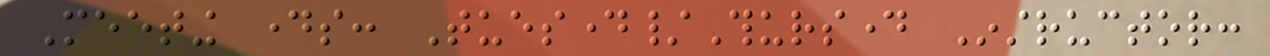Meeting days: Tuesday/Thursday Instructor:
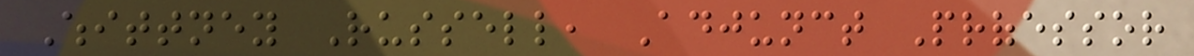Whittney Russell, Adjunct Professor
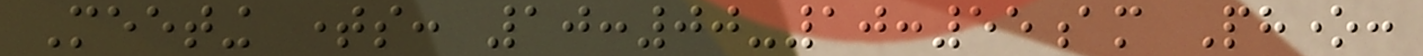Meeting times: 10:00-10:55am Phone:
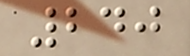240
